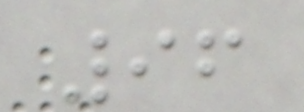96
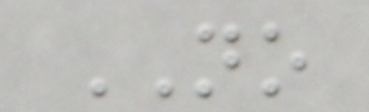NO
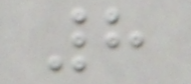8
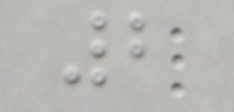2
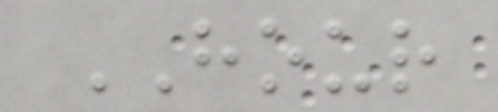HOUR
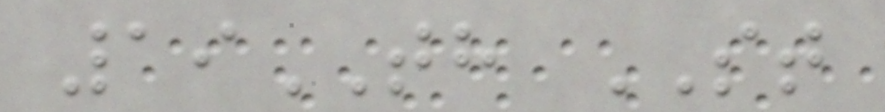19TH ST
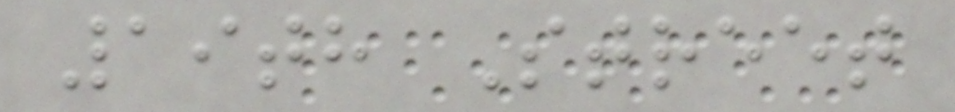19th Street
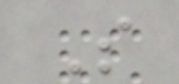S
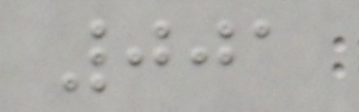001
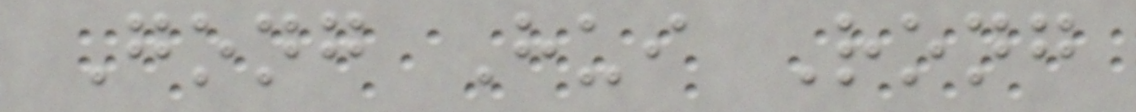Gong Hui Rong
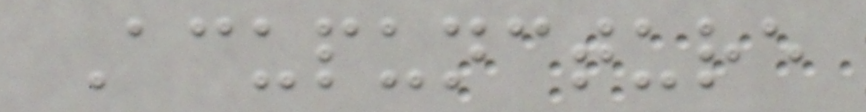Acupuncture
